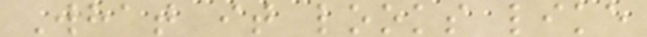What it looks like
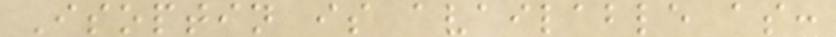Isoptin is available as:
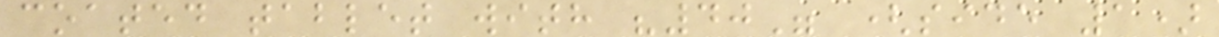coated tablet with "40" (side 1)
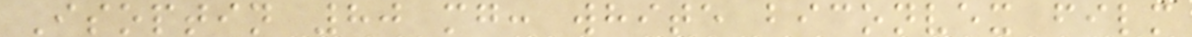Isoptin 80 mg: white biconvex film
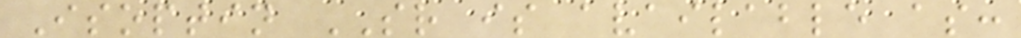Isoptin SR is available as:
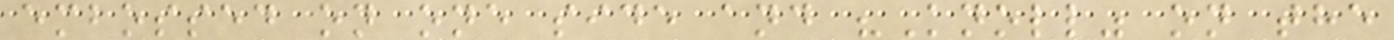embossed on one side and "Knoll" on the
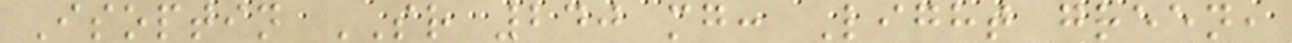Isoptin SR 240 mg: Light green,
